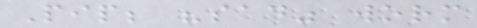Pip; "sad" worm
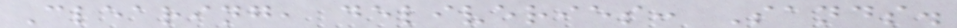Clearing, deliveries: Sands.
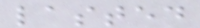lasted
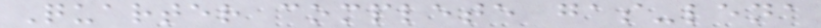Quarter complete gas-lena
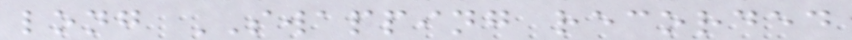long SWAPPING recorded
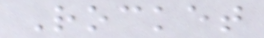Rocket
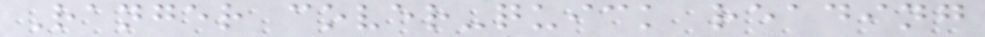Ranger cover-quick reading
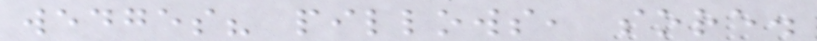wedges? pillows, sore.
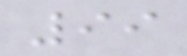99
